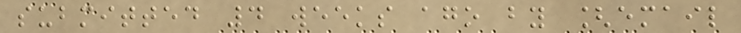submitted 4 weeks ago by [email
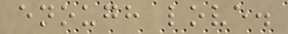enough love.
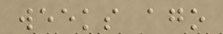weeks ago
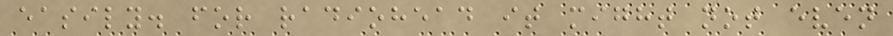easily. for radiohead it might not even
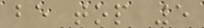be top 5
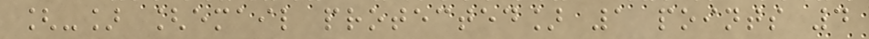[-] [email protected] 1 points 4
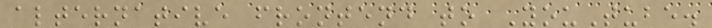alternative frontend to YouTube.
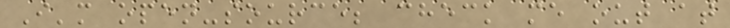I'm open-source; check me out at
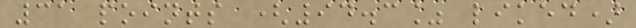31 points (94.3% liked)
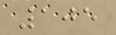105
